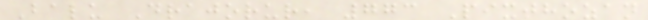Balu Drajorur, 773 Pixthozan
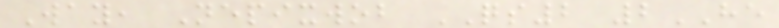Way, Nepixwob QS2 2HE
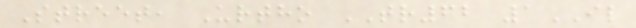Street, Urtho TR62 1IL
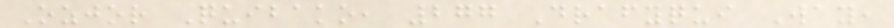Ozjor Quibako, 277 Drafyqui Way,
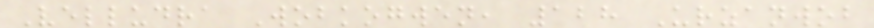Velludra Wobkogwen, 128 Urzanwob
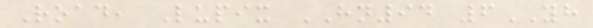Road, Lupix HN94 6YH
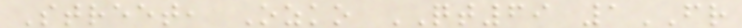Street, Ozko QT69 1FR
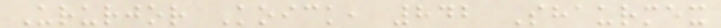Ururjor Koick, 842 Shaurmex
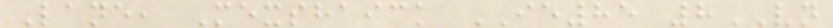Lane, Mexshaick IE85 8VN
